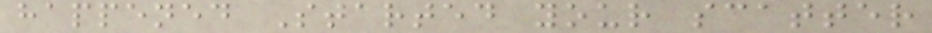happened Started your scatter
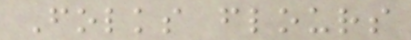Folks flours
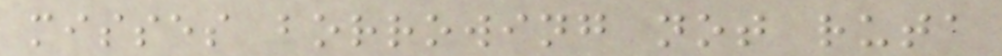misses borrowing not ruta
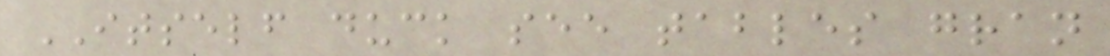ITSELF duck see tables gran
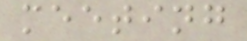meeting
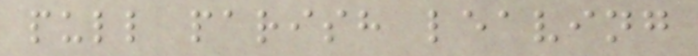pull parish leaving
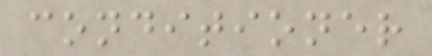conditioner
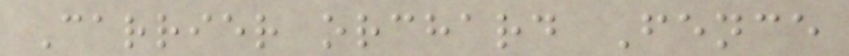Carrier orchard Fence
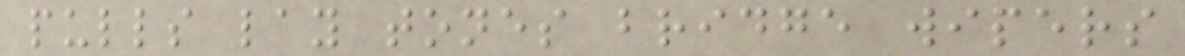pulls lay tones bridge wipers
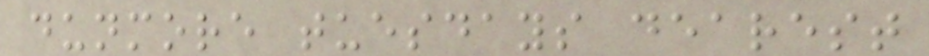dunmore tuesdays dearest
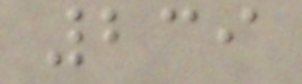239
